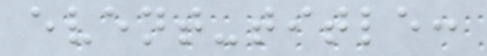event-title:
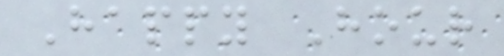Happy Hour
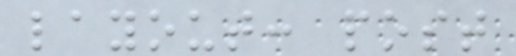layout: post
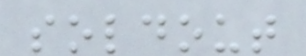soldout
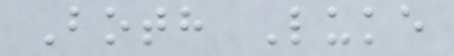Both Luke
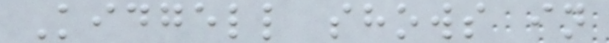Kidgell shows in
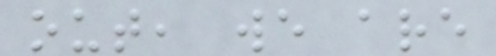out, we are
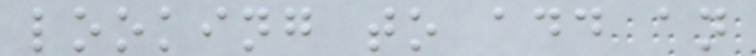looking to add an
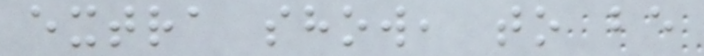extra show, to be
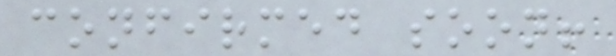confirmed soon!
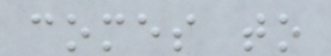comes to
